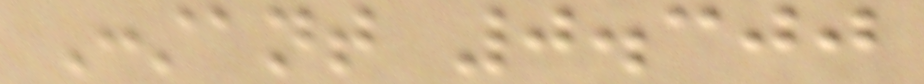Constant 0.300
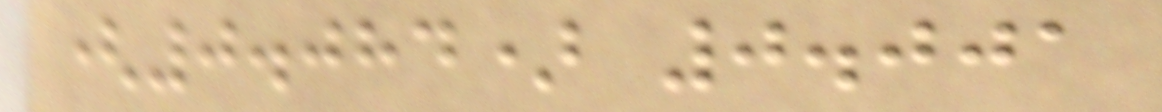(0.084) 0.001
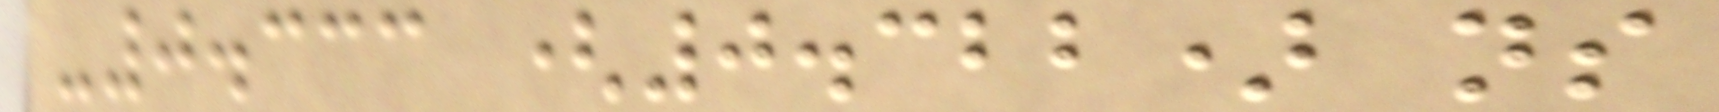-0.333 (0.322) ns
